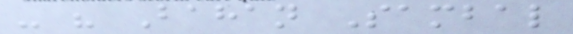- " Bahan Sambal
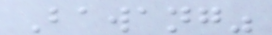Bawang"
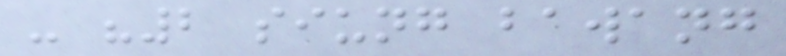- "2 siung bawang
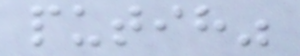putih"
